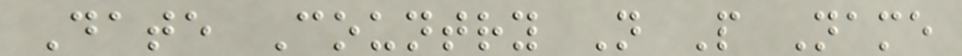Date Country N P Name
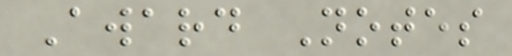Award Notes
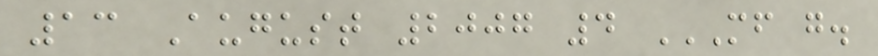13 August 2007 4 MF G.
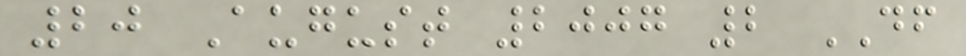20 August 2007 2 DF
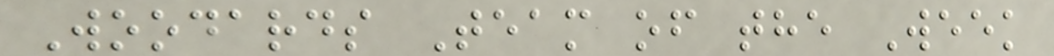Woodards Team of the Week
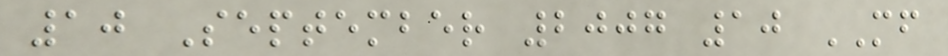10 September 2007 10 MF
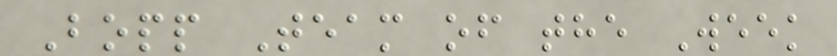Bopp Team of the Week
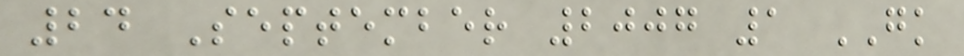24 September 2007 1 GK
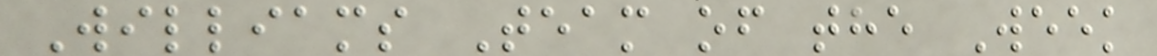Williams Team of the Week
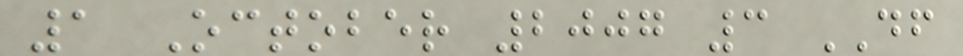1 October 2007 3 DF
